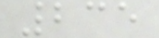235
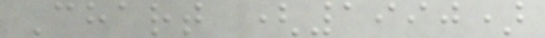Chart (1990)
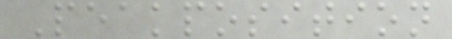Peakposition
